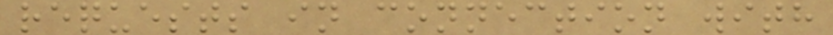requests in connection with
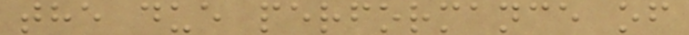the due performance of
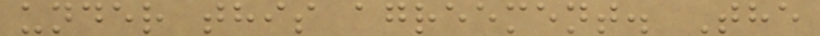under this agreement. The
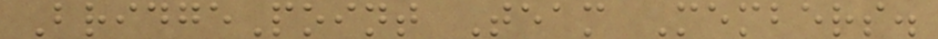BridgePoint Team Members.
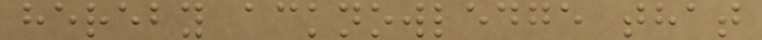hereby acknowledge that
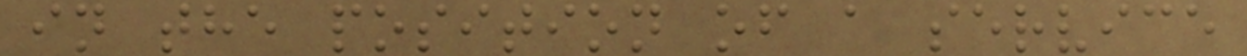in the position of a service
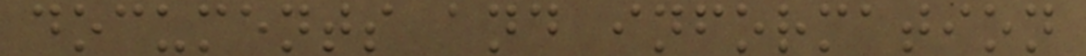documents and information
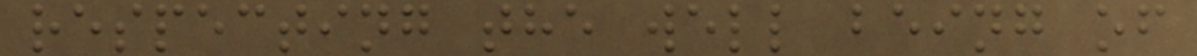respecting the well being of
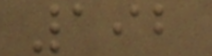192
